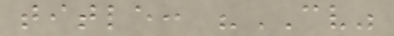title: "CV"
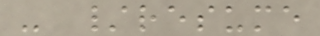- /resume
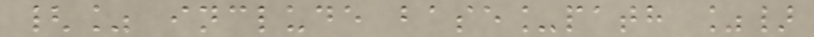{% include base_path %}
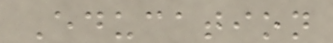Education
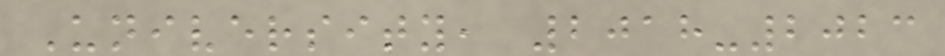University, 2018-2023
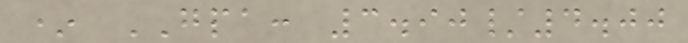* GPA: 3.90/4.00
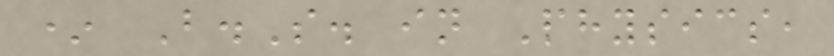* B.S. in Physics,
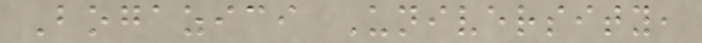Bogazici University,
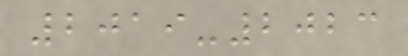2019-2023
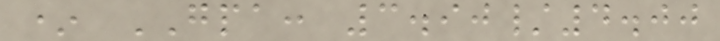* GPA: 3.90/4.00
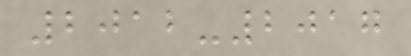2012-2017
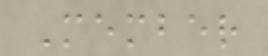Member
